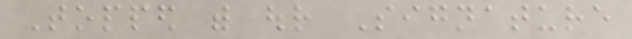Topped with our Signature
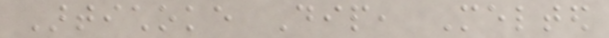Artichoke Dip, Melted
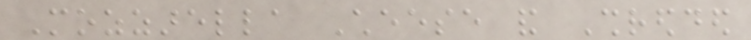Mozzarella Cheese and Shredded
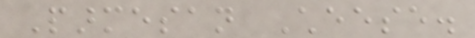Parmesan Cheese.
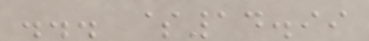... $14.99
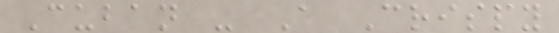Cuban - A Crispy
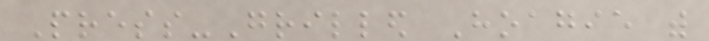Press-Grilled Hoagie with
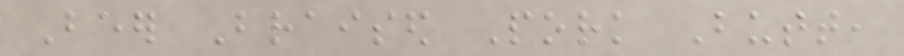Beer Braised Pork Butt,
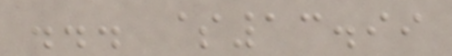... $13.99
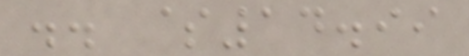.. $14.99
